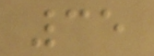35
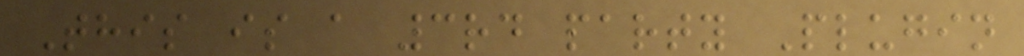This is a 3rd party Plugin
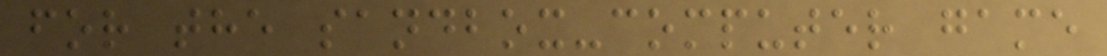for the sandbox-computer game
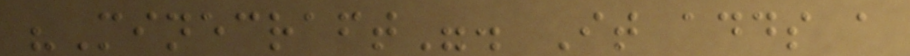"Minecraft". It adds a
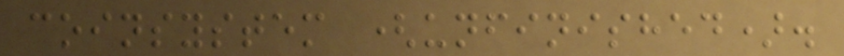coinsystem (unfinished).
